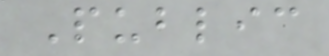Public
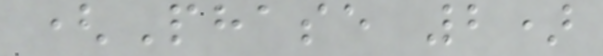(Phase 2)
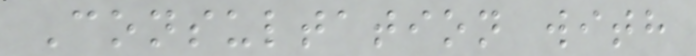Consultation with
